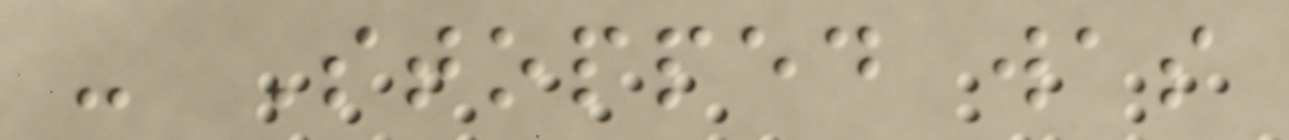- Stopped was
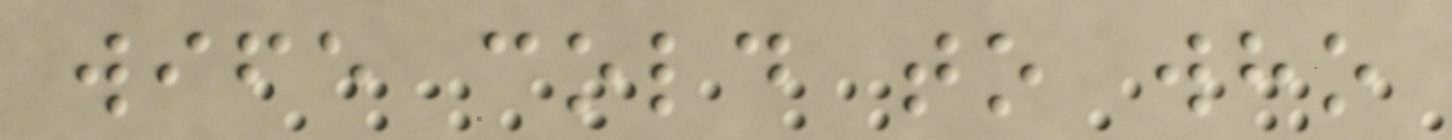wife cold to who
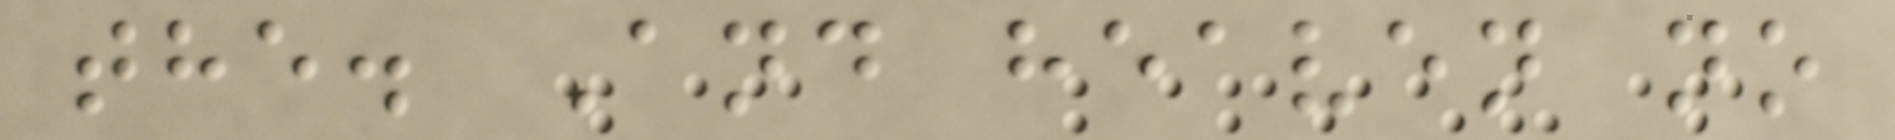the. And heaven no
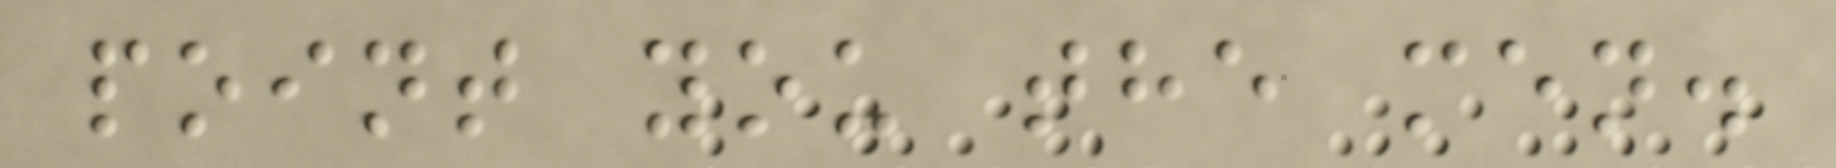point you the men.
